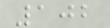102
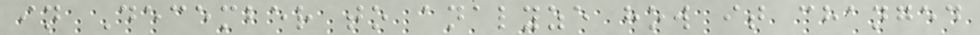in December to analyze how it changed
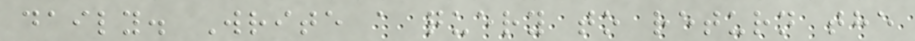daily. Write a query to return the
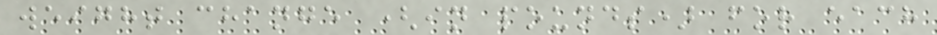weight change (in pounds) for each
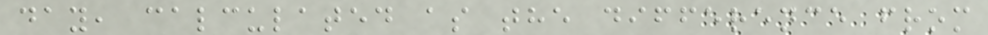day, calculated as the difference from
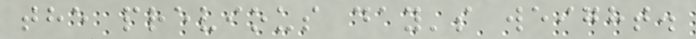the previous day's weight.
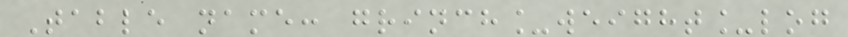Table name: grinch_weight_log
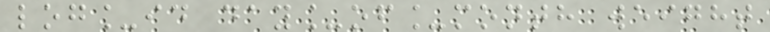log_id day_of_month weight
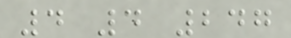4 4 247
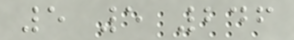5 5 246
